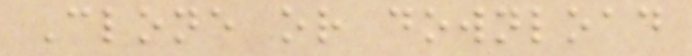Clone or download
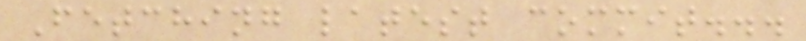Fetching latest commit...
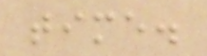time.
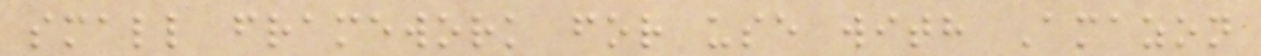small framework for use with Amazon
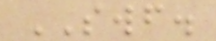SWF.
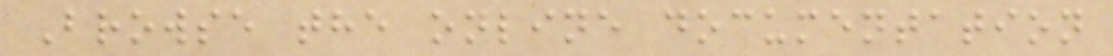Browse the online documentation
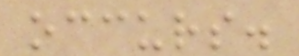occurs.
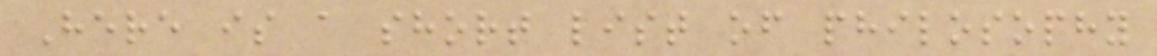Here is a short list of philosophy
